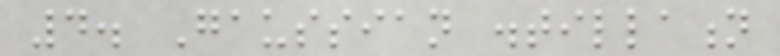4. Gaussian distillation
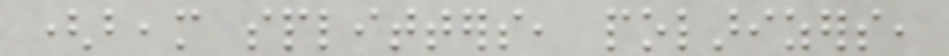(beam splitters, polarizers,
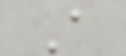A
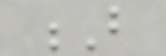B
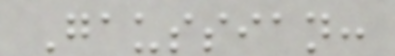Gaussian:
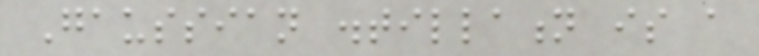Gaussian distillation is a
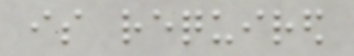is required
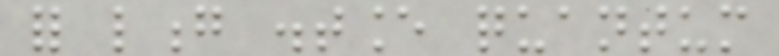for long distance quantum
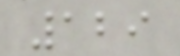129
